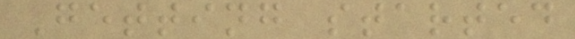Getting started
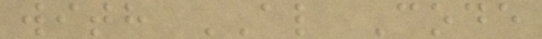with AL Code
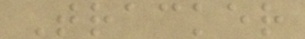Tracker
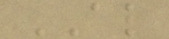AL
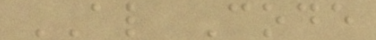AL Code
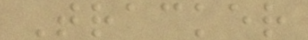Tracker
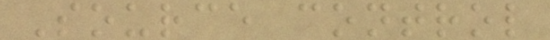Source control
